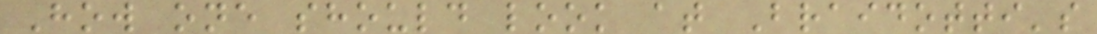How one should look at Braidotti's
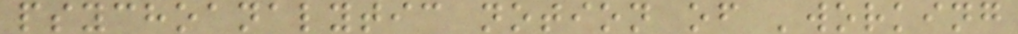psychoanalytic notion of 'working
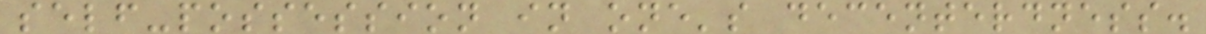self-possession in one's decenterdness.
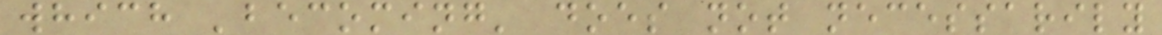which 'becoming' does not necessarily
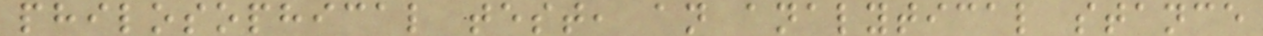philosophical test, an analytical stance
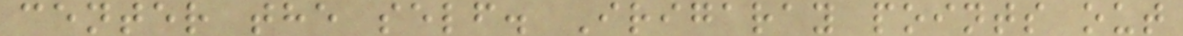center the self. Irigaray points out
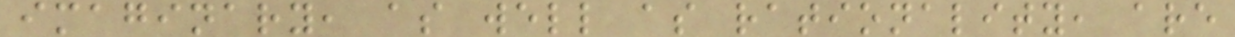imaginary, as well as rationality, are
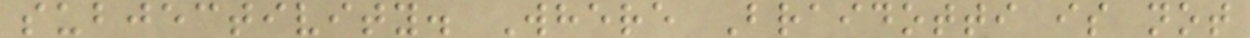subjectivity. Where Braidotti is not
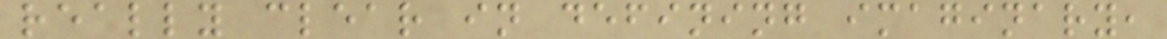really clear in defining imaginary,
